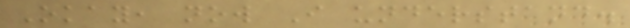Okay, now I understand.
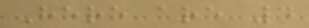Here are 4
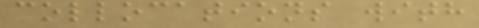collocations with
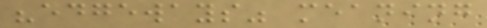"edgeways" meaning
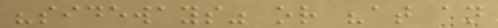"sideways" or "at an
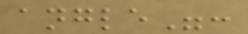angle":
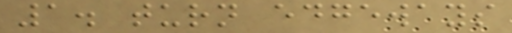1. turn edgeways
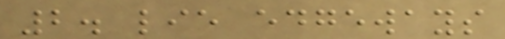2. lie edgeways
